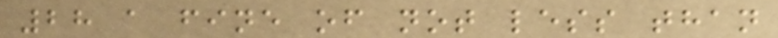28 a fine of not less than
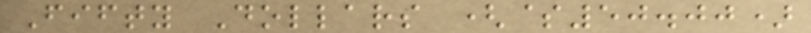Fifty Dollars ($50.00)
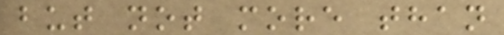but not more than
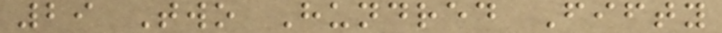29 Two Hundred Fifty
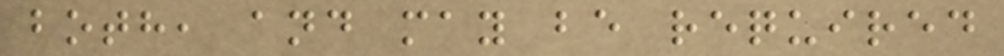both, and may be required
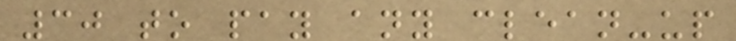30 to pay any clean-up
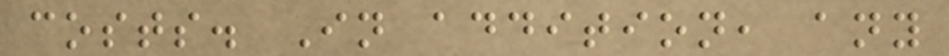costs. In addition, any
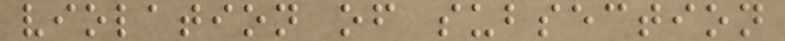violation of subsection
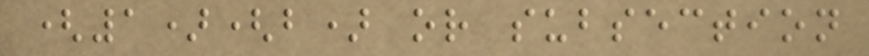(1)(b) or subsection
